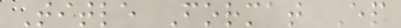Title Format Ep
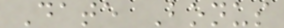Date Bonus
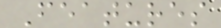Features
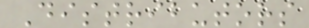Distributors
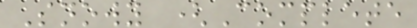Snowy (Complete
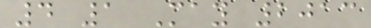4 1 May 2013
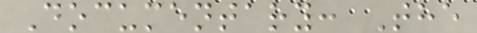Documentary: The
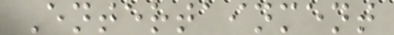Entertainment
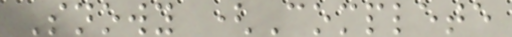Snowy (Complete
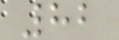82
